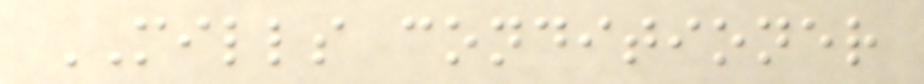MILLS conditioner
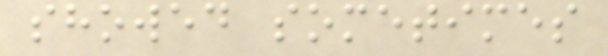showed sometimes
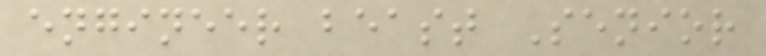engineer beast Senior
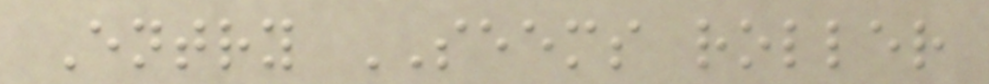Entry SEEMS roller
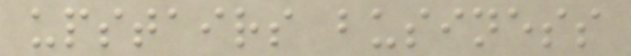upstairs business
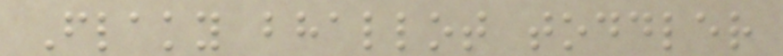Flaky bhallot toddler
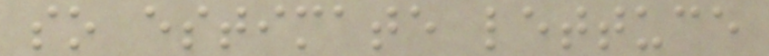so estimate lettuce
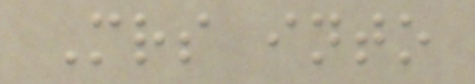Mrs into
